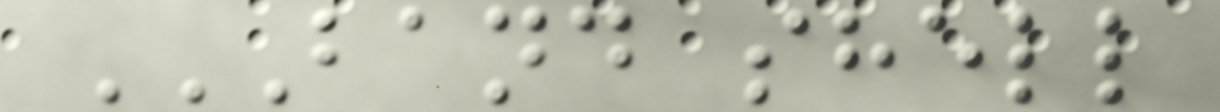BAND SHELL
